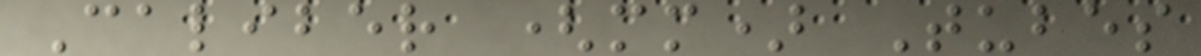Caliber (mm) Tubes
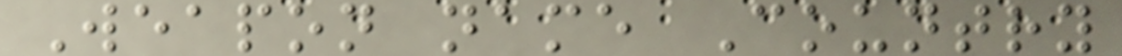Weapon name Country
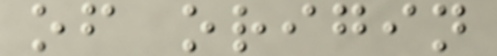of origin
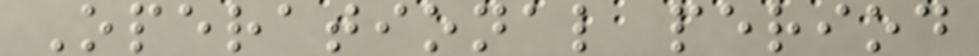Operational period
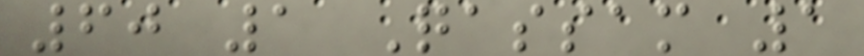60 1 Qassam 1
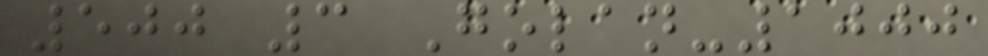500 3 Golan-1000
